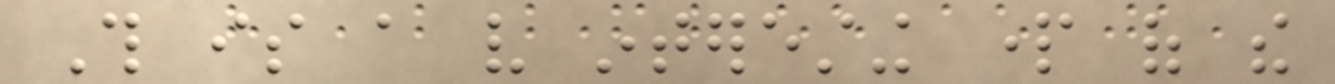This is a very interesting part of the
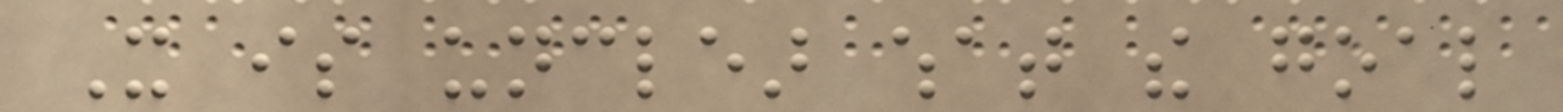It is unclear what the goal
